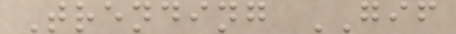Trending GIF
